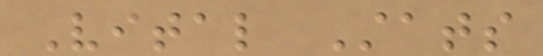Vital Stats
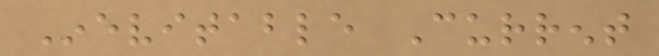Inevitable Current
